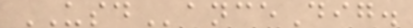USDanceDig.
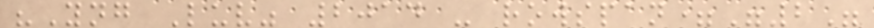"Yng Luv" 2014 - rowspan="2"
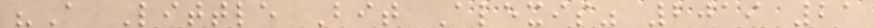"A Little Bit Alexis" 2019 21
